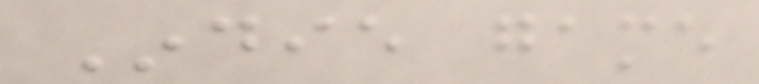Indie game
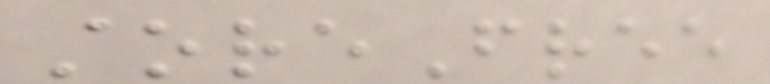storeFree
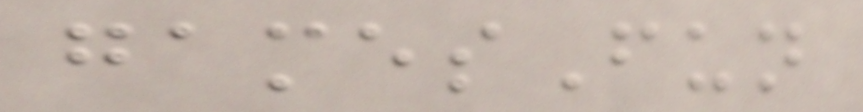gamesFun
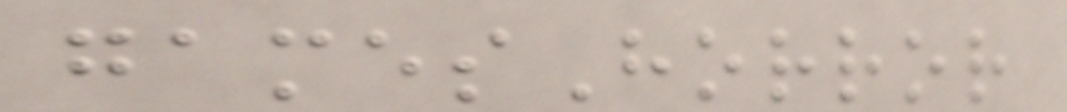gamesHorror
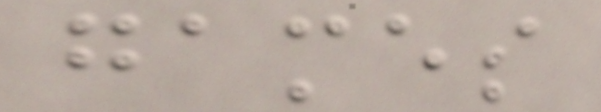games
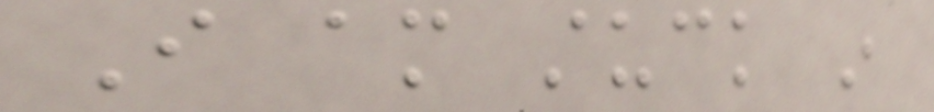I am stuck in
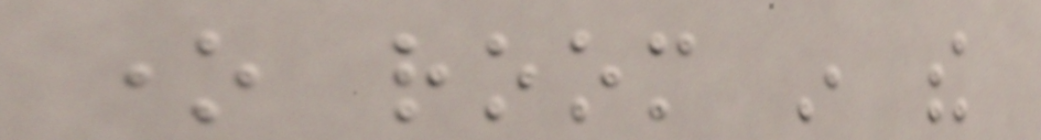one room in the
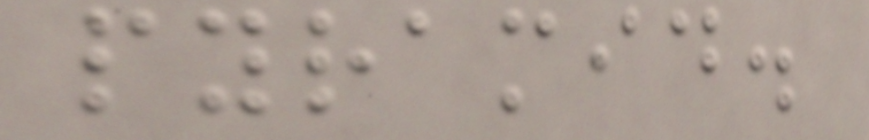pyramid.
